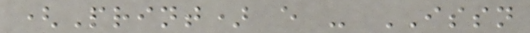(Print) e - ISSN
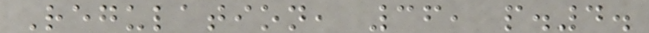Regulation, 36, p.4.
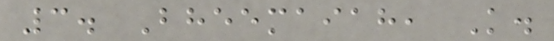3. Bheemaiah, K.
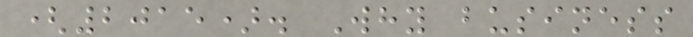(2015). Why business
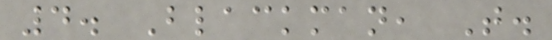4. Blackman, T.
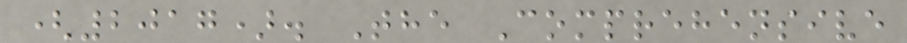(2017). The Comprehensive
